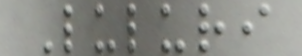Luluri
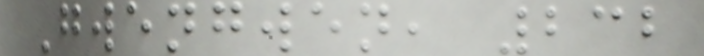Gwengwen, 232
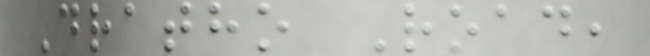Dratho Road,
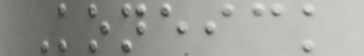Koneick
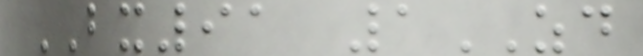BX91 1ZD
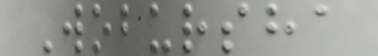Wobursha
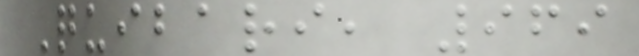Quibari, 969
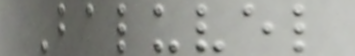Baluvel
